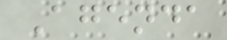Agenda
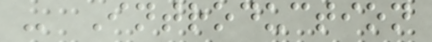- Introduction
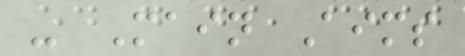- Main Aims
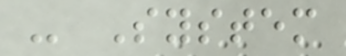- System
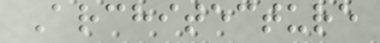Architecture
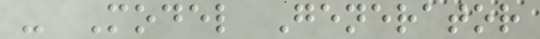- Model Generator
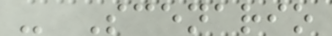- Scenario
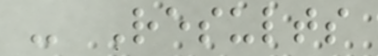- Results
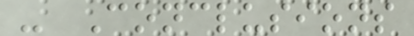- Conclusions
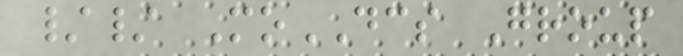// MoDCS Group
